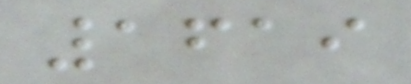1619
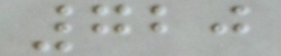720
